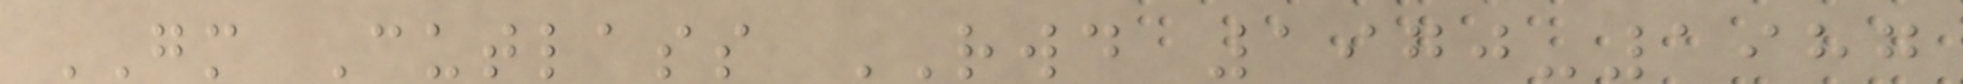GM Cutlass RWD 1970-1987
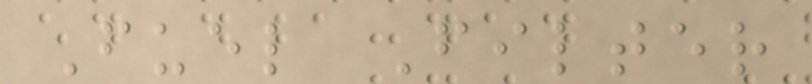Fuel Filter
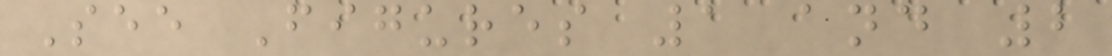See Figures 1 and 2
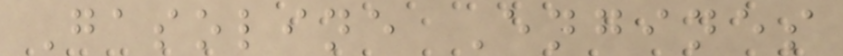Gasoline Engines
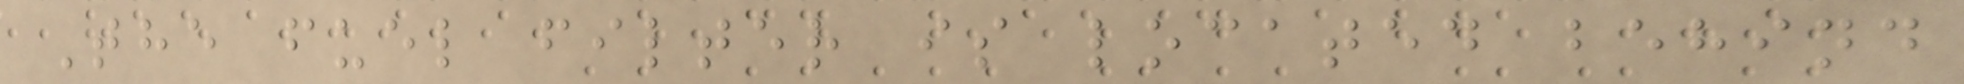The fuel filter is located behind
